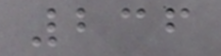236
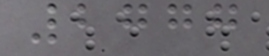2777
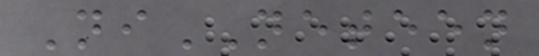NiNETEEN
